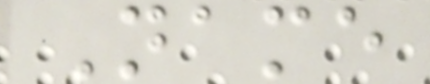Name
